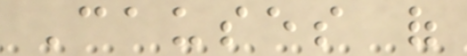Causes of
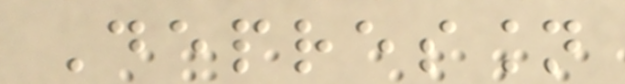Depression
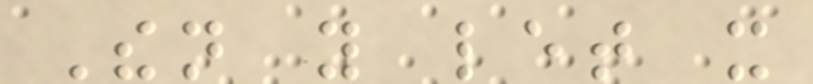Then you let it
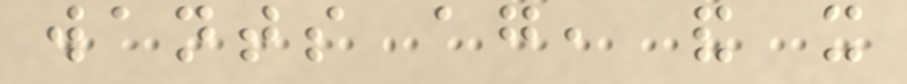wants again, and it
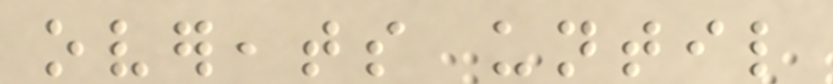overeats until
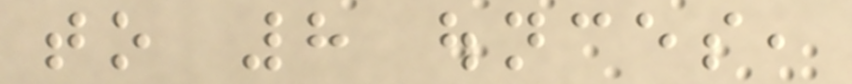to 8 ounces,
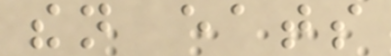then eats
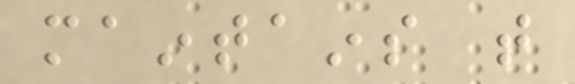maintains that
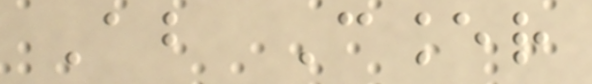About Cancer
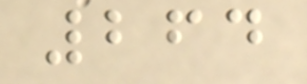264
